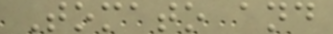Tomato and
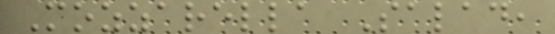Mozzarella Salad,
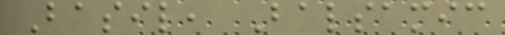Basil, Balsamic
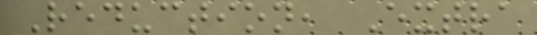Reduction, Extra
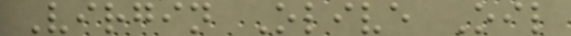Virgin Olive Oil
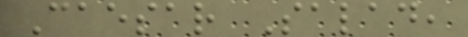Caesar Salad,
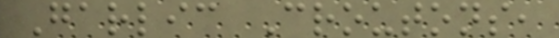Garlic Croutons,
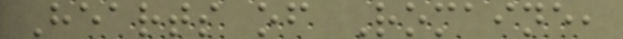Hearts of Romaine,
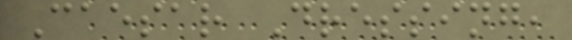Caesar Dressing,
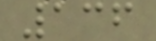136
